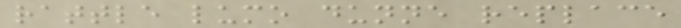rattle lumo dunne replace
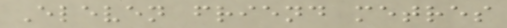Eleven friend metres
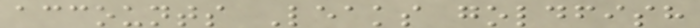accounts Leaks goldfish
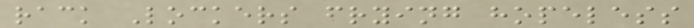rack Lockers frying hopeless
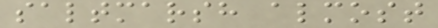saltmarsh almost
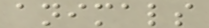animals
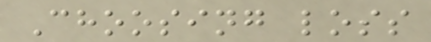Choosing loss
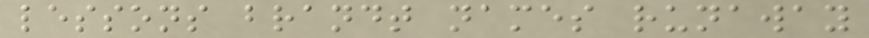lessons brandt names runaway
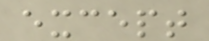except
